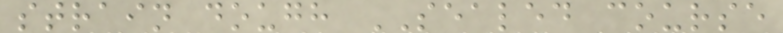strain dough SEALED course
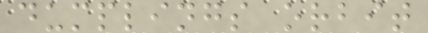dumplings orbit
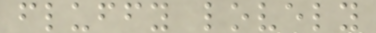fluffy lovely
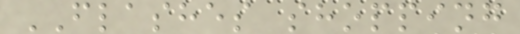FLASHES shopping
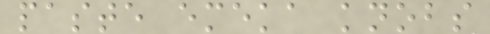paste emeka knobs
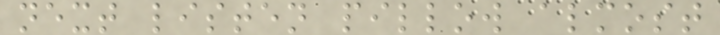next listen pillow almost
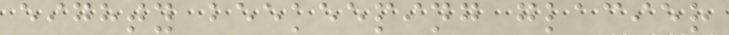eighty beekeeping glacier
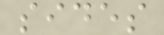sides
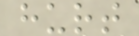hurt
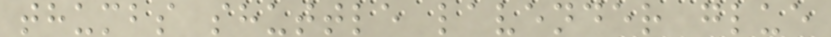thumbs shuttle lavender glue
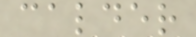calder
